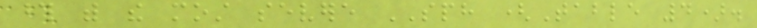those with the most severe SPH (Table 4).
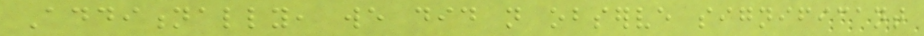Additionally, we did not observe significant
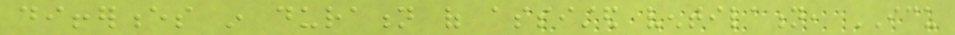differences in duration of assisted ventilation, ICU
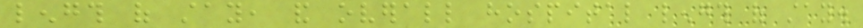length of stay, and overall hospital length of stay.
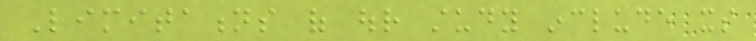Limitations of our study include its
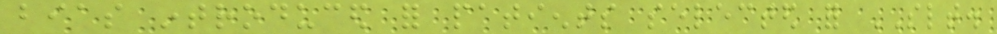bias introduced for patients selected for SLT.
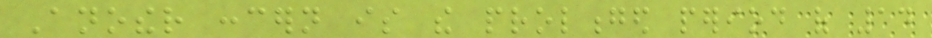Another concern is the prolonged period of 14
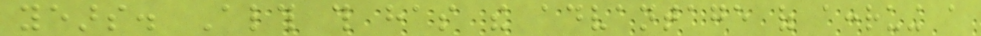years. Although this has the advantage of accruing a
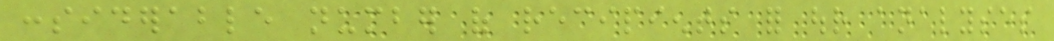considerable number of recipients for our analyses
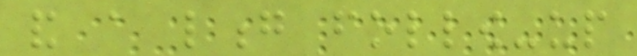and a long follow-up
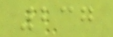237
